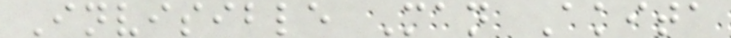Invisible Man Akita
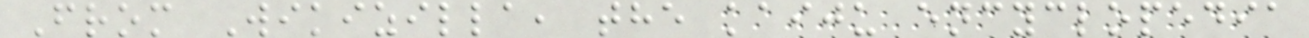From Wikizilla, the kaiju encyclopedia
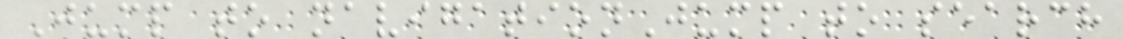Jump to navigationJump to search
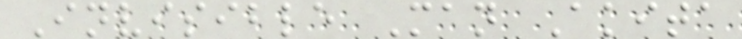Invisible Man Akita
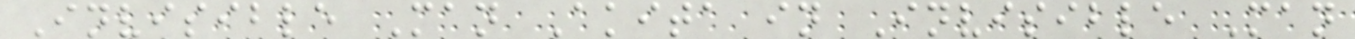Invisible Man Akita in Invisible Man
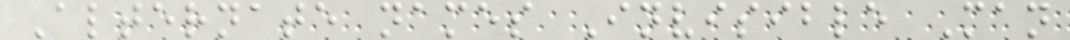Alternate names Invisible Man
